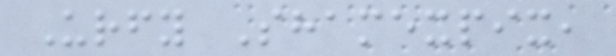Urfy Shamexpix,
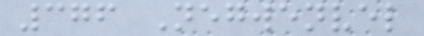376 Negwenvel
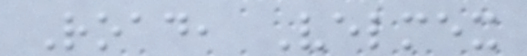Road, Velmex
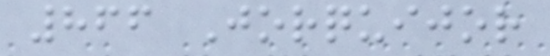866 Jorquijor
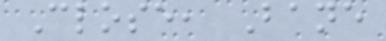Close, Bane
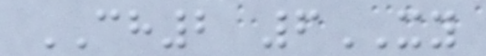CH2 6XY
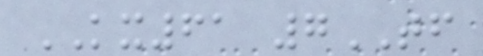KX61 7TF
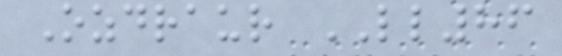Ozdraur LL86
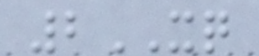2XQ
